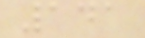141
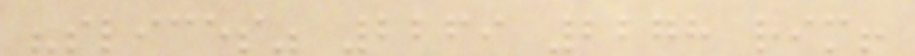"slices" 2269 2278 rim!
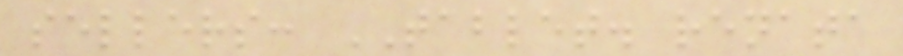sellers: TABLET. renata
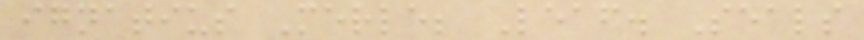ignatius Merle; Leaf. Seals
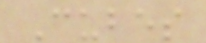Cubes
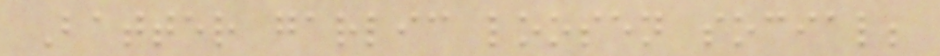Batter garlic loosen social;
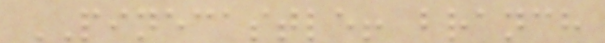PINECASTLE! branch
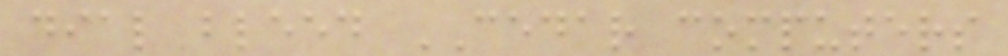dial bleed CEDAR computers
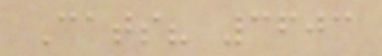Cats? 3603
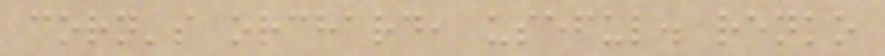corn's orchard, useful. renko
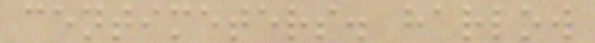centimeters. harlow
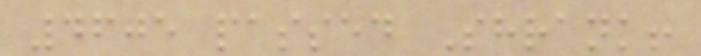4605 passed Shrank!
